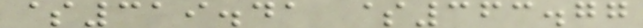$319.41 $363.77
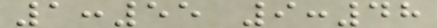1:55 9:48
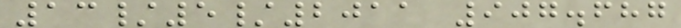13/5/2011 907.687
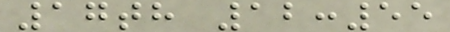17th 12:55
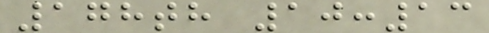178th 10:13
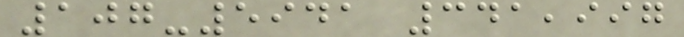107-5941 341,997
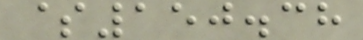$150.38
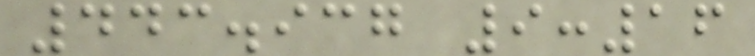443.937 9:16
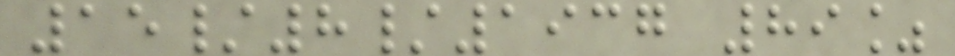15/8/1937 89%
